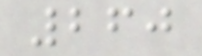260
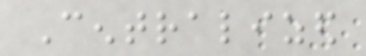Centralized
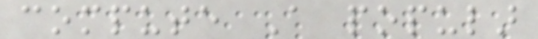compute A popular
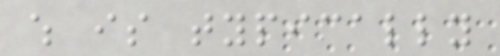which is typically
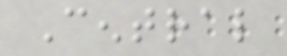Central
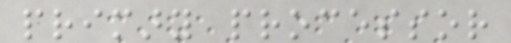primary processor
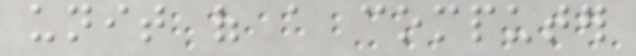unit of a computer
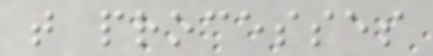that processes
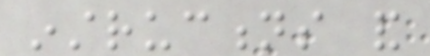instructions and
